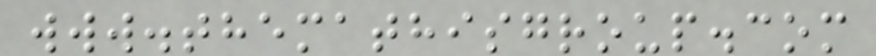www.themathisgroup.com
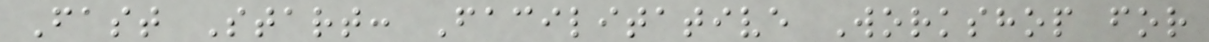Fast Start: Facilitative Workshop for
